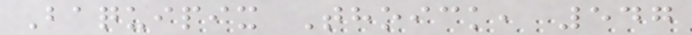Baquipix Thoick, 547
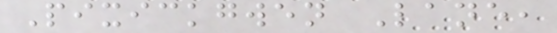Pixickgwen Lane,
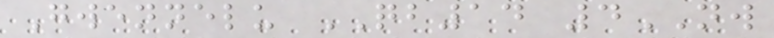Gwennelu QB14 4NW
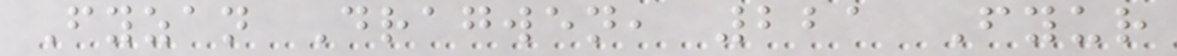Fyzan Dragwen, 221 Fyur
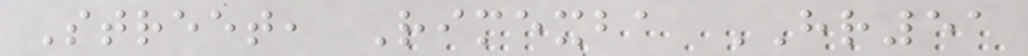Street, Rimexba HR51
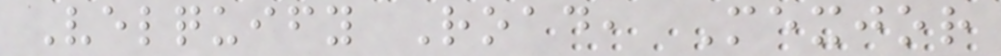Velquify Road, Mexjor
